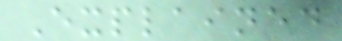Explained
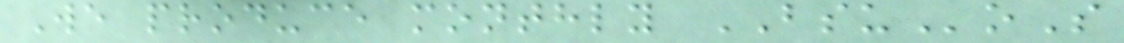We produce monthly BSUoS
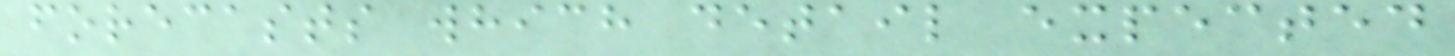forecasts which detail expected
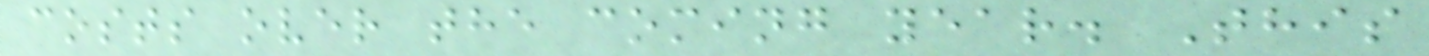costs over the coming year. This
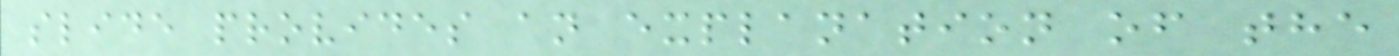slide provides an explanation of the
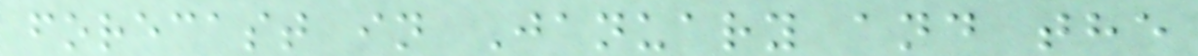forecast in January and the
